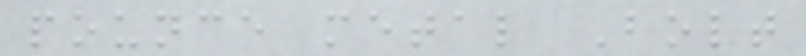pounce metal Bolt
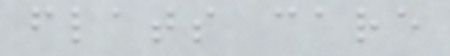flats care
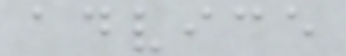advice
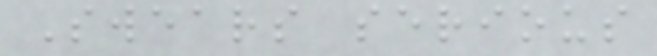Swears serious
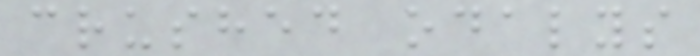crushed odalys
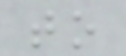to
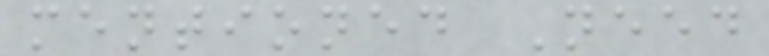mentioned Need
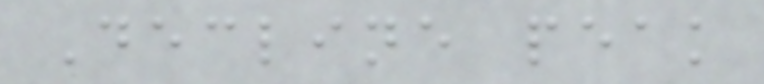Decline peak
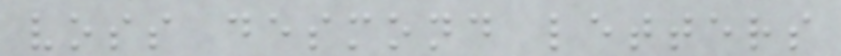voss desmond letters
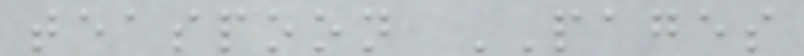teaspoon PAGES
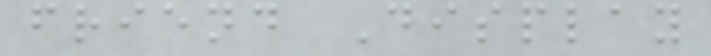friend Display
